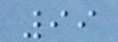99
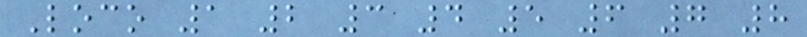Loco 1 2 3 4 5 6 7 8
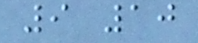9 10
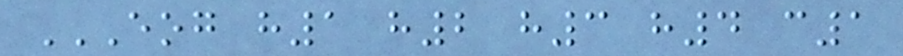EOG H1 H2 H3 H4 C1
